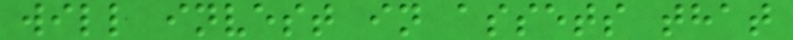will invest in assets that
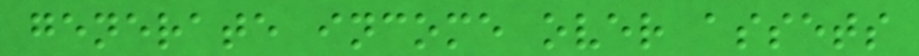generate income over assets
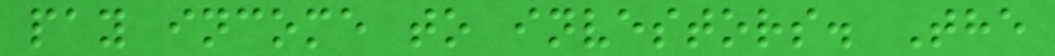pay income to investors. The
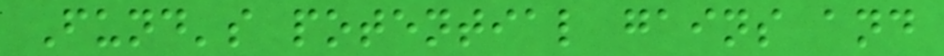Fund's potential gains and
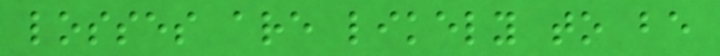losses are likely to be
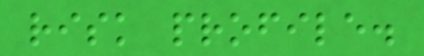risk profile.
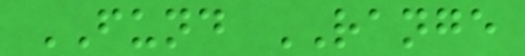FUND RANGE
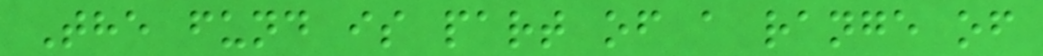The fund is part of a range of
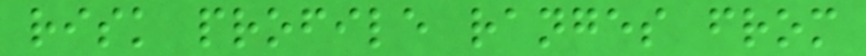risk profile ranges from
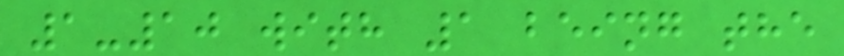1-10 with 1 being the
